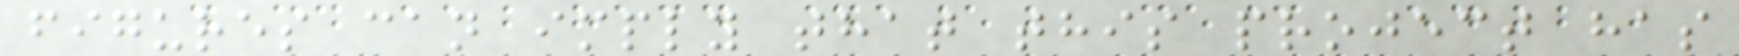figures can imply that this project has
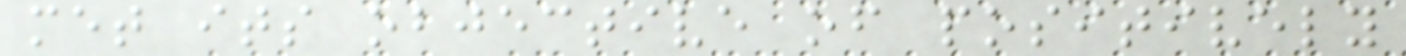met its objective of positively
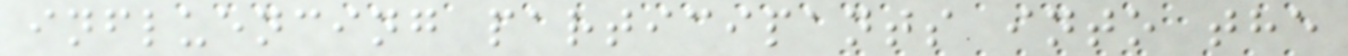influencing participants into the
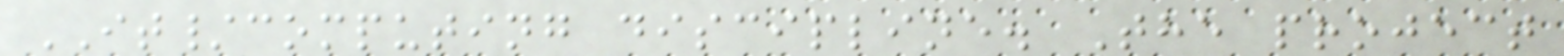IT/computing discipline. The project
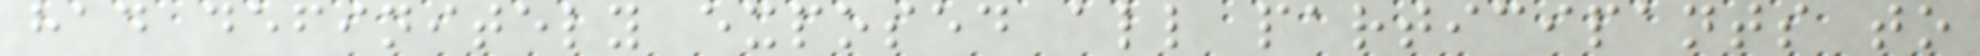had definitely exposed all participants to
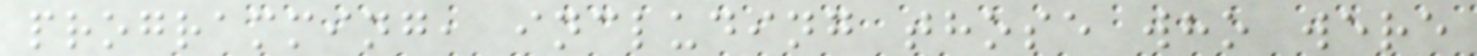programming, including those who were
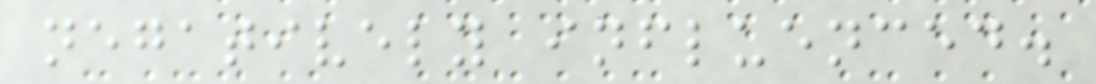negatively influenced.
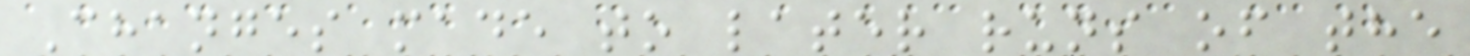Changes made to later runs of the
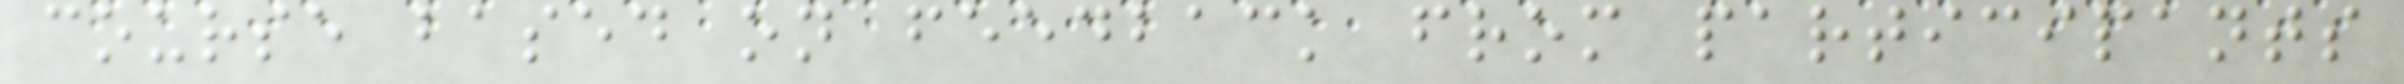course based on feedback from participants
